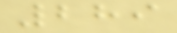289
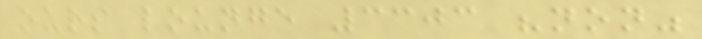ours lounge 3303 "non"
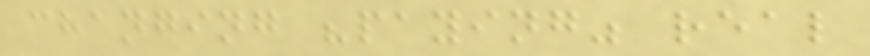changing "paying" real
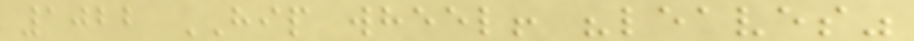1022 HIP wheel! "leaves"
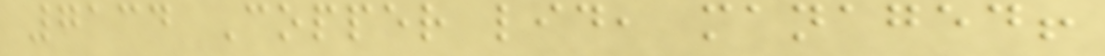7134 Copper lid, managed!
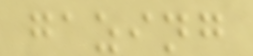gazing
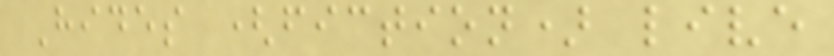Hides (fiction) live
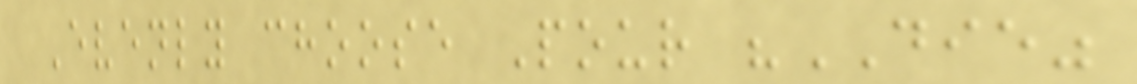Evenly choose Pour "DIE"
